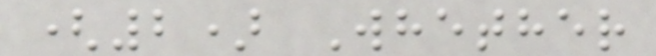(2) Whether
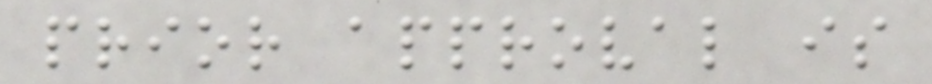prior approval is
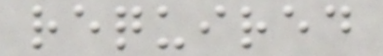required
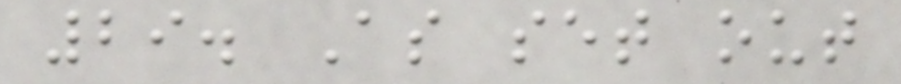29. As set out
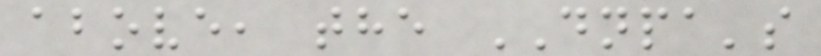above, the DNPA's
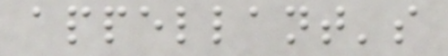appellant's
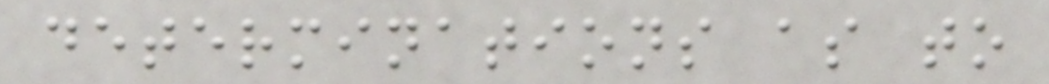determinations as to
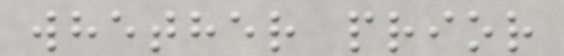whether prior
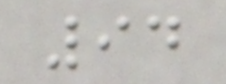94
